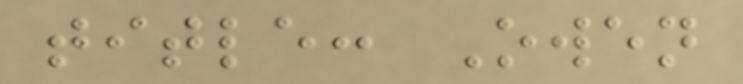title: Owen
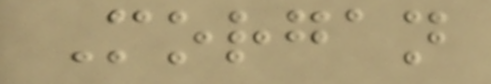Morgan
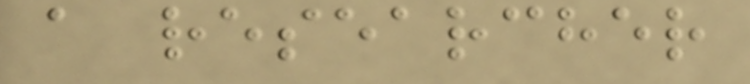a researcher
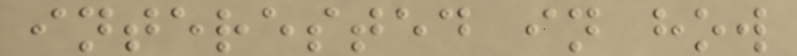interested in how
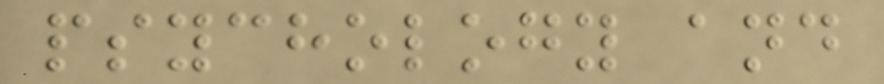psychology and
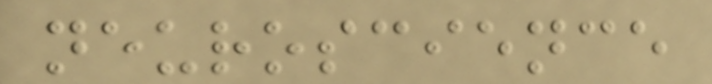neuroscience
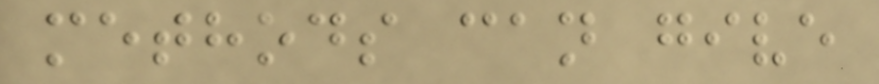methods can give
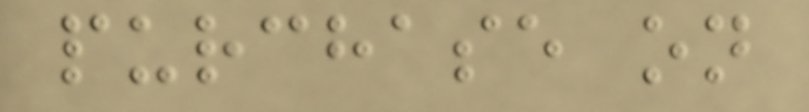purchase on
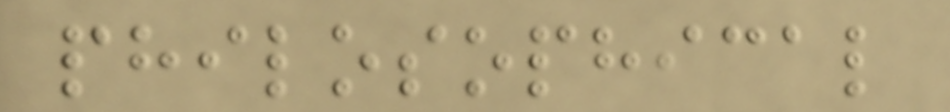philosophical
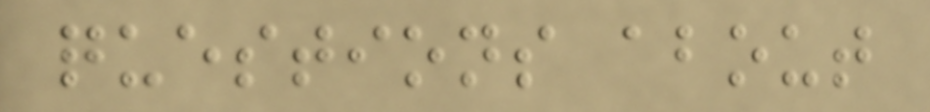questions about
